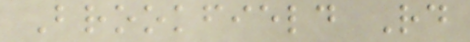Brookfield Rd
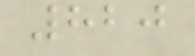820
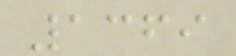1369
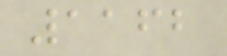1162
